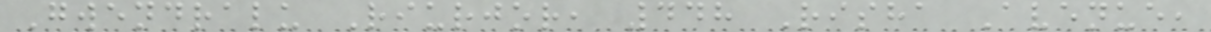Gwendralu Riurjor, 448 Risha Avenue,
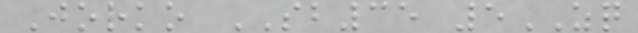Jorko SB35 5ZQ
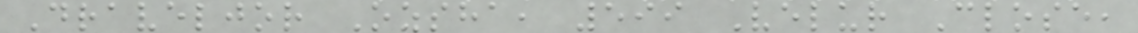Draveljor Ozsha, 599 Velur Close,
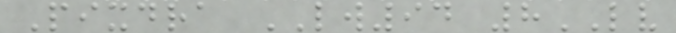Pixdra LW94 8LV
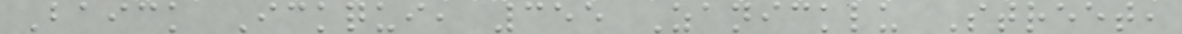Baick Ickqui, 355 Zanicklu Street,
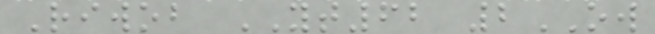Riwob YT62 2OW
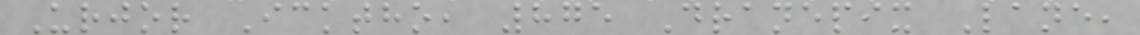Urjor Icktho, 875 Dranepix Lane,
